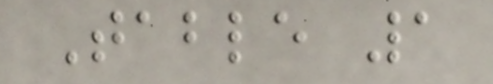Table 1
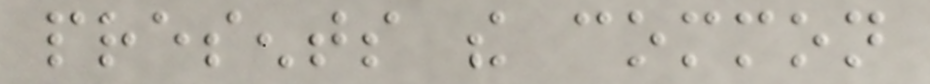presents the common
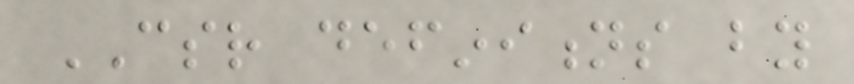CSR definitions by
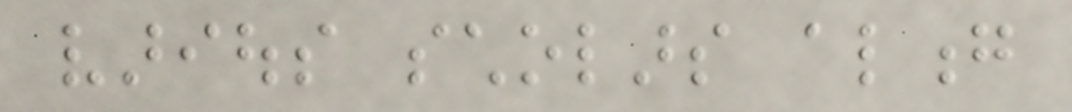various scholars along
